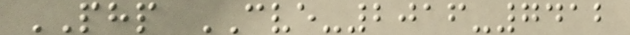PHP CVE-2016-7412
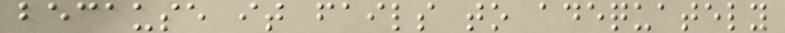because it fails to adequately
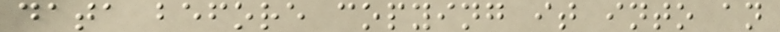data before copying it into an
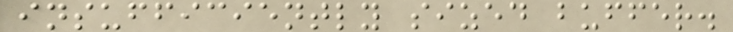insufficiently sized buffer.
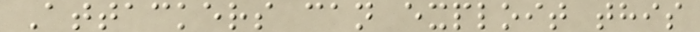Attackers can exploit this
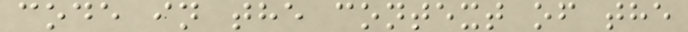code in the context of the
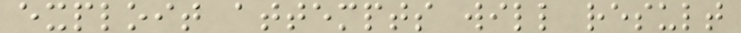exploit attempts will result
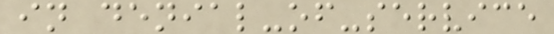in denial-of-service
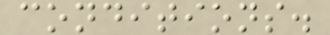conditions.
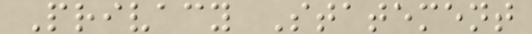Privacy Statement
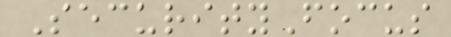SecurityFocus
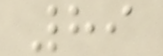89
